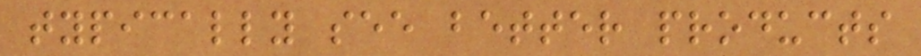typically see better products
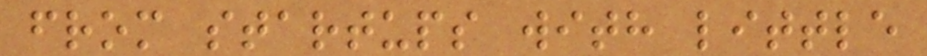from startups with little
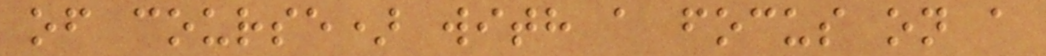of course) with a focus on a
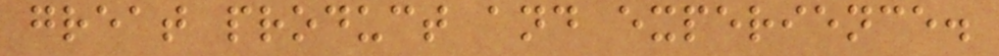great product and experience.
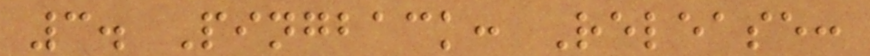3. Pingback: Release:
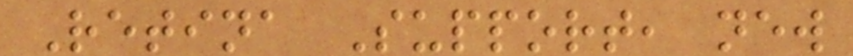Retina Support, new
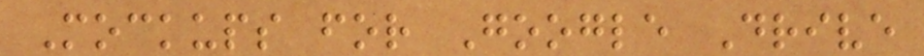Mockups for Google Drive
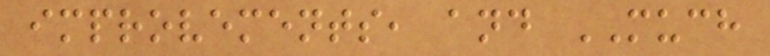improvements, and MUCH
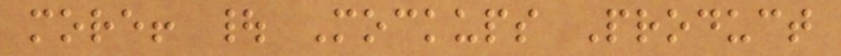more! | Mockups Product
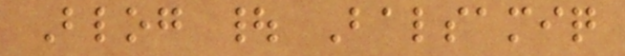Blog | Balsamiq
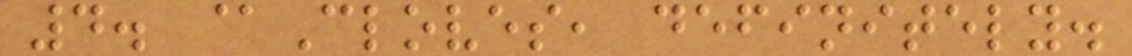4. @Cloves, definitely.
